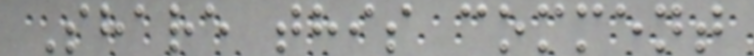Share this comment
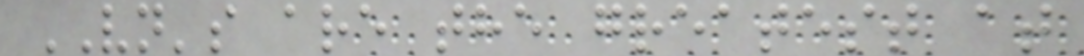VN's are the greatest at
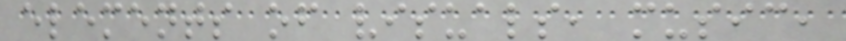elements of visuals, music,
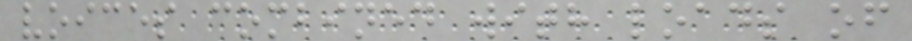voices combined with loads of
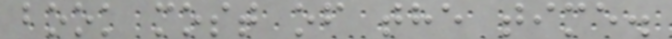book most of the time.
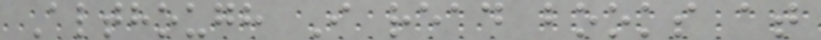Although I read books at
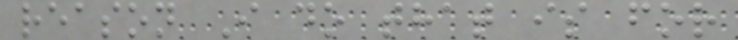reason I do that is for
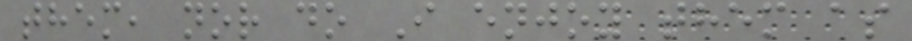them, nor do I enjoy them as
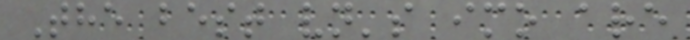The best vn's imo are
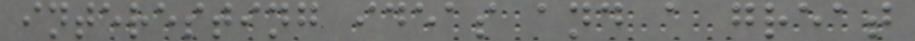interesting ideas and a great
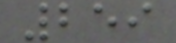259
